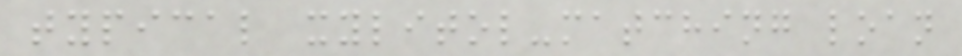typical xylitol-matching loan
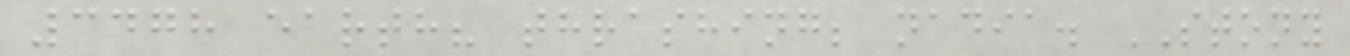3478 earth? thrashing; nadia. STONY
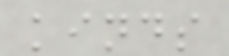kinds
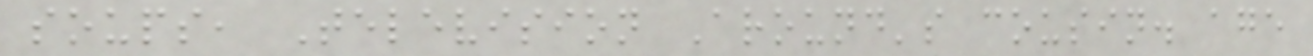soups, Television Around's cousin. age
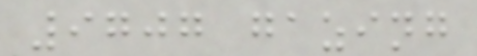9707 gazing
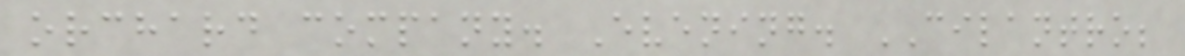orchard company. Evening. CILANTRO;
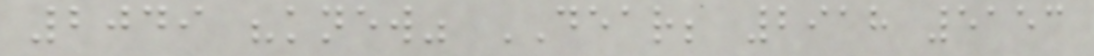2049 "knew" DEAR; 2918 5153
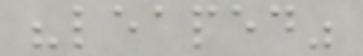"leaped"
